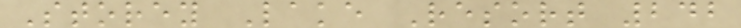Storey Lake Resort 242
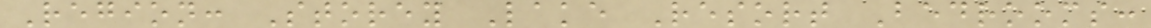Region: Storey Lake Resort Bedrooms:
